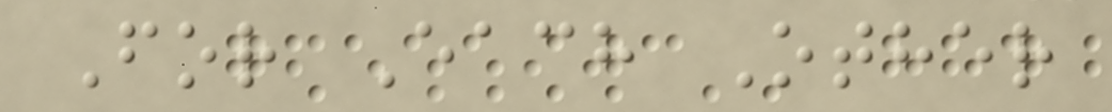For Each Other
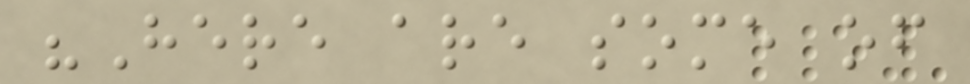"Here are some of
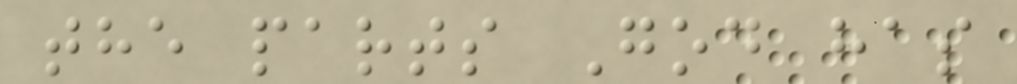the parts God has
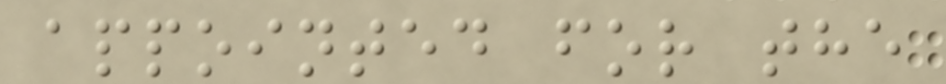appointed for the
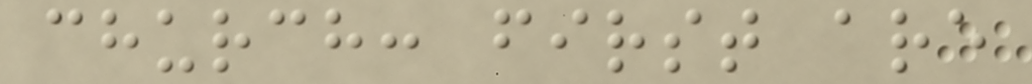church: first are
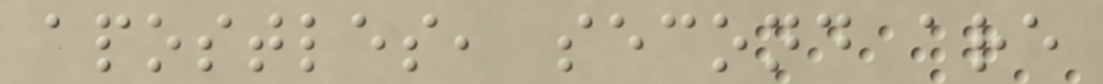apostles, second are
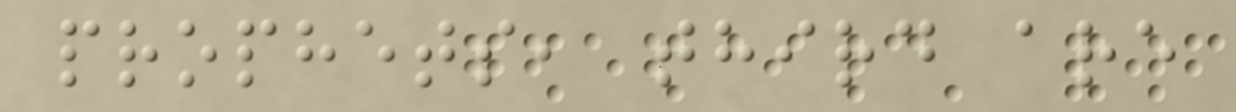prophets, third are
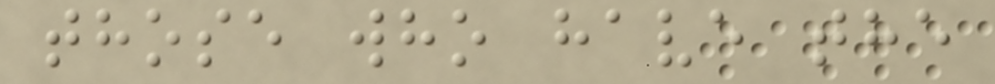those who have the
